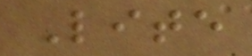Lite
